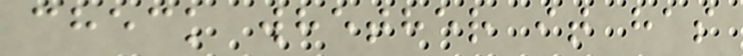check whether it has
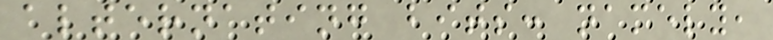alternating bits: namely,
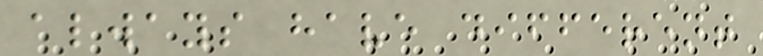always have different
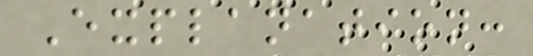Explanation:
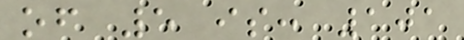of 5 is: 101
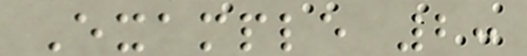Example 2:
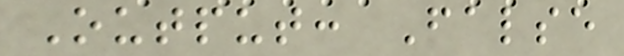Output: False
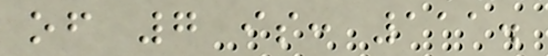of 7 is: 111.
